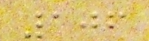106
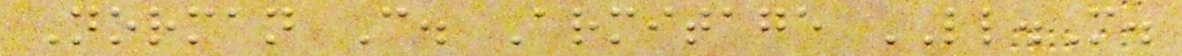Norman C. Armitage LL.M.
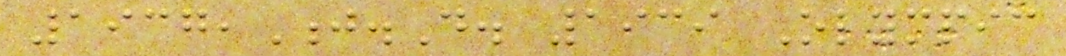1937,J.D. 1939 Olympic
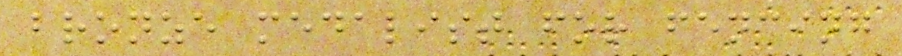bronze medalist for fencing
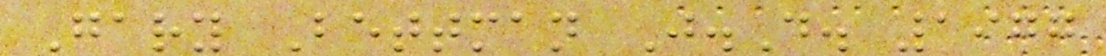Gary Bettman J.D. 1977
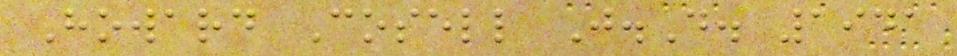Howard Cosell J.D. 1941
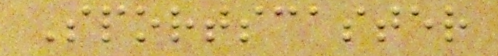Sportscaster
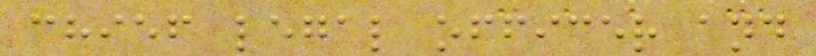chief legal officer and
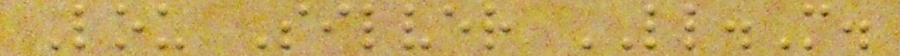Lou Silver LL.M.
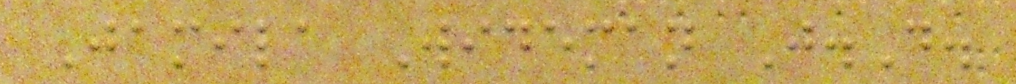Jamila Wideman J.D.
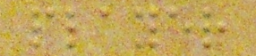player
